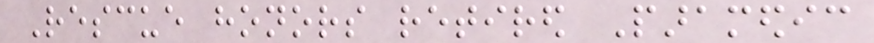Rescue honors retired Paramedic
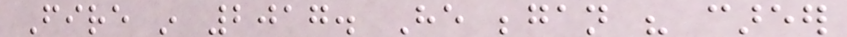Fire in 2017. He began his career
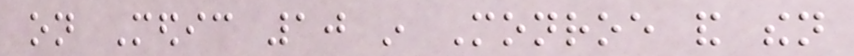on Medic 10 in Monroe and then
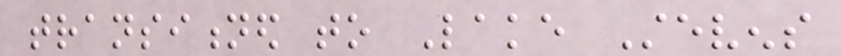transitioned to Lake Stevens
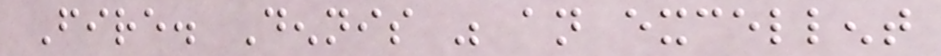Fire. Dennis was an excellent
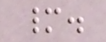many.
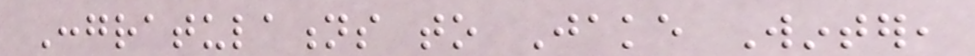Congratulations to Jake Winter,
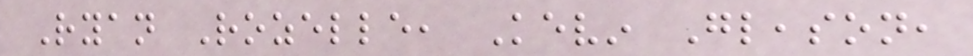Ryan Rozelle, Kevin Gleason,
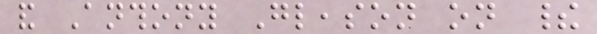and Anthony Gleason on their
